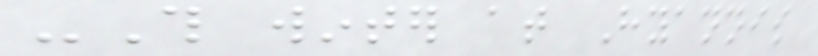-This winter at Hyannis
